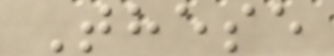These
